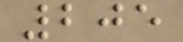205
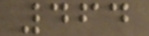464
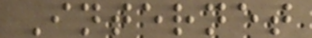Internet
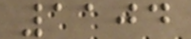1104
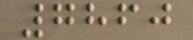7860
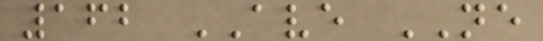162 AVE NE
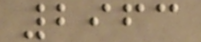2963
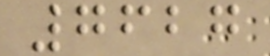7627
